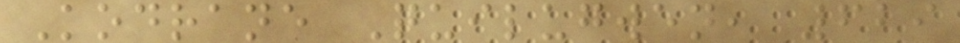Kodrane Quilugwen, 629
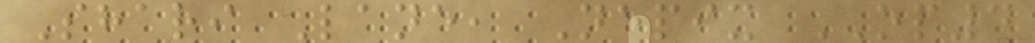Shari Lane, Nepix OP4
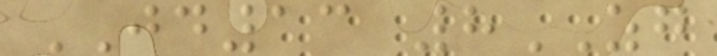JD13 8ZG
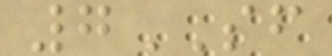7SF
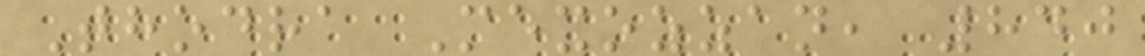Thodra Mexozzan, 840
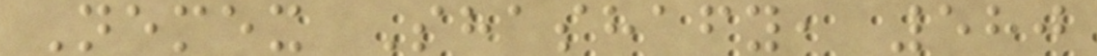Nemex Shashafy, 580
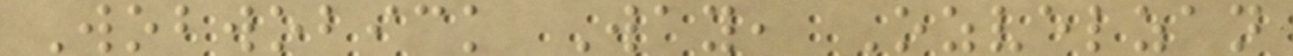Wobwobick Way, Ozvelzan
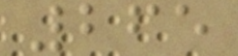265
